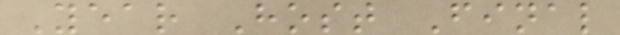Year Host Final
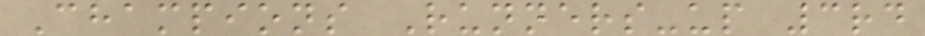Champions Runners-up 3rd
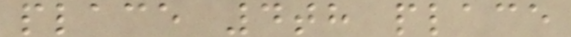place 4th place
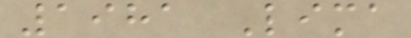1981 Lima
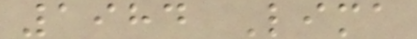1984 Lima
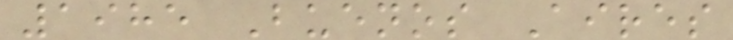1985 Buenos Aires
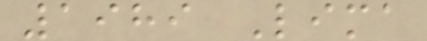1989 Lima
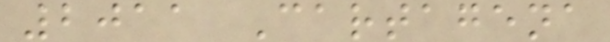2011 Cartagena
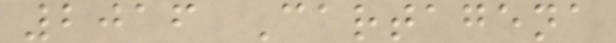2016 Cartagena
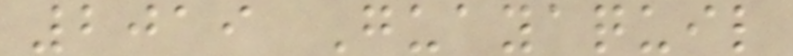2019 Guayaquil
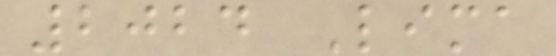2024 Lima
